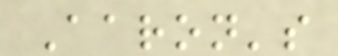Aaron's
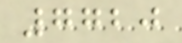7720
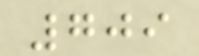709
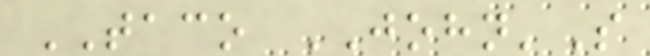TACO JOHN'S
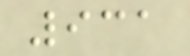931
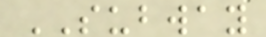SUBWAY
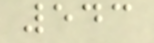543
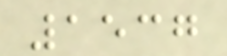1537
